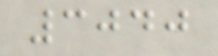3040
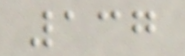137
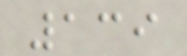139
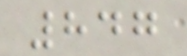847
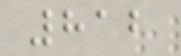812
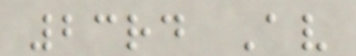23rd Av
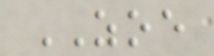ZOE
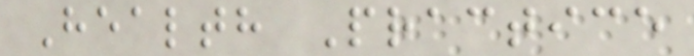Health Practice
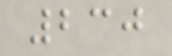230
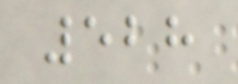528
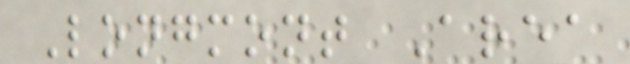Longmont Area
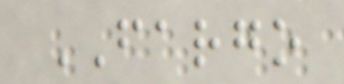FARGO
